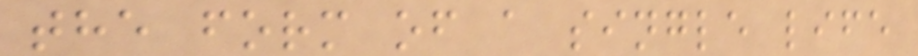the form of a single life
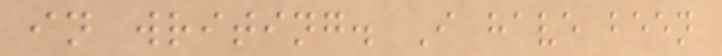in writing. I have been
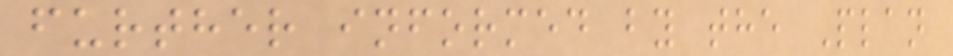further informed by the Plan
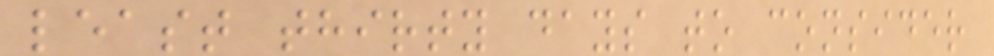least thirty days to consider
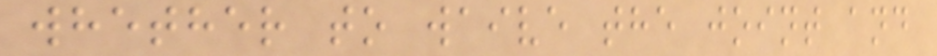whether to waive the joint and
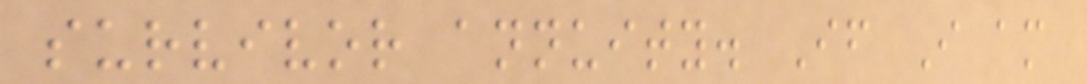survivor annuity. If I am
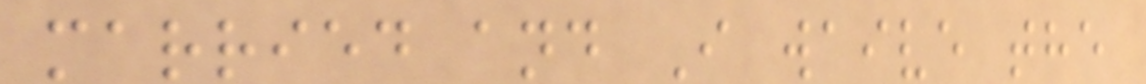married and I waive the
